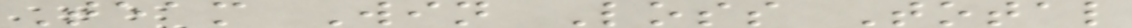Team Win Loss Total
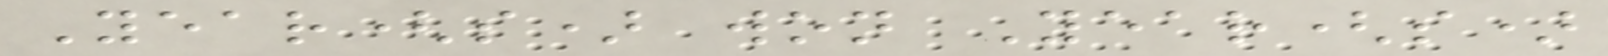Year(s) won Year(s)
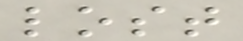lost
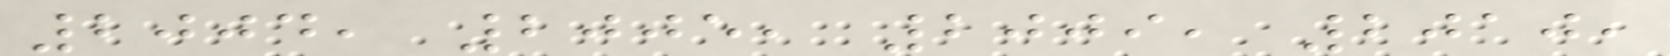2004, 2005, 2009, 2010,
